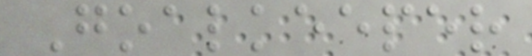Goalkeeper
